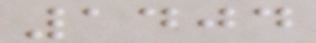1404
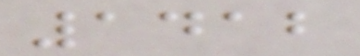1412
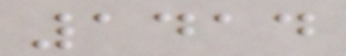1414
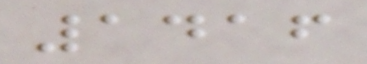1416
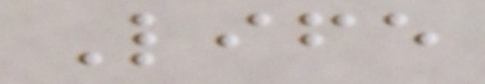Life
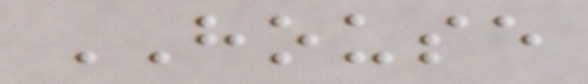HOUSE
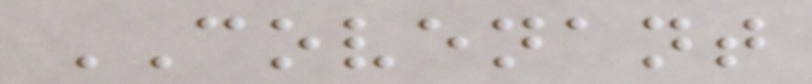COVENANT
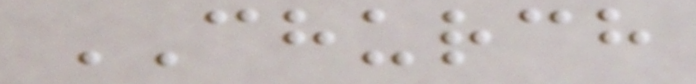CHURCH
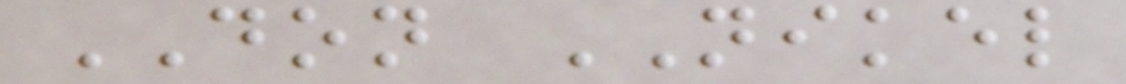DON NIKEL
